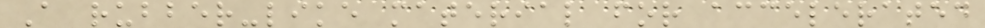A rubber-like material for accelerated
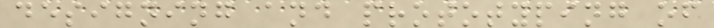designing and prototyping of
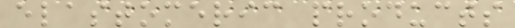elastomeric products
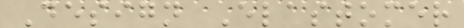Design Elastomer
